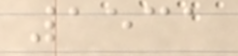1531
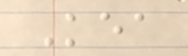Kea
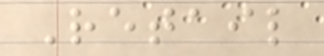Retail
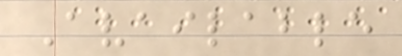Available
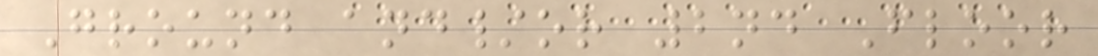Ground and/or 2nd Floor
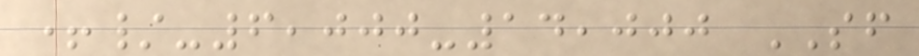+/-6,000-14,000 SF
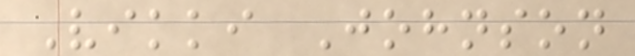Vikki Johnson
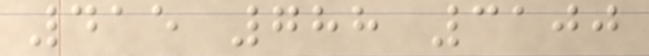415 788 3100
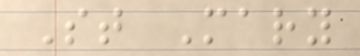St Mary
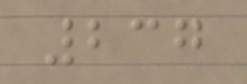237
